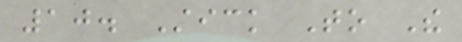10. Stick To The
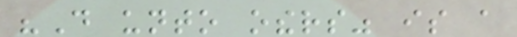"Do unto others" is a
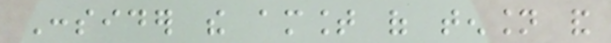Consider the amount of tension and
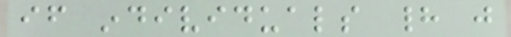if individuals had just
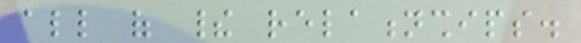all of their relationships.
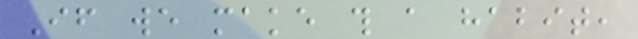If we make this a habit,
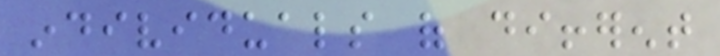individuals of different
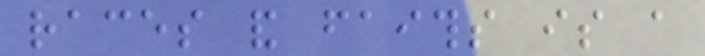races and faiths is a
